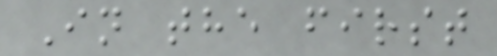In the first
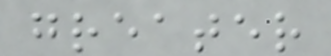greater
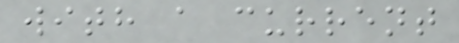with a current
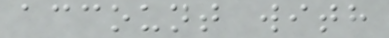account with
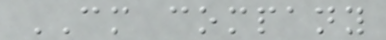CM company
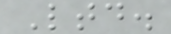Ltd.
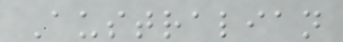Australian
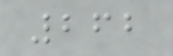262
